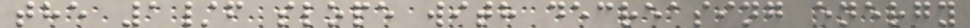the 1/f slope with decreasing energy
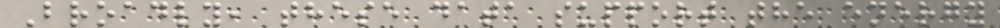Broadly, these data support the energy
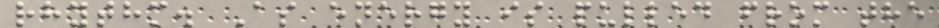rhythm. As energy is pulled from the
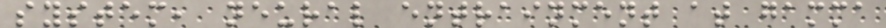system, neural entrainment at gamma
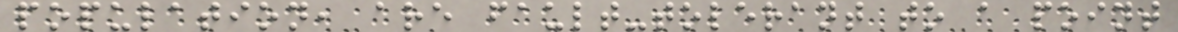population, are fault-tolerant to a point
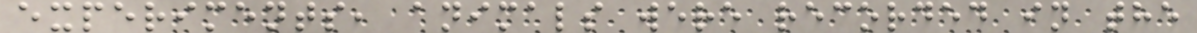experiments, animals were recorded in the
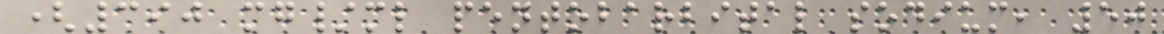(390 mg/ml pentobarbital sodium, 50
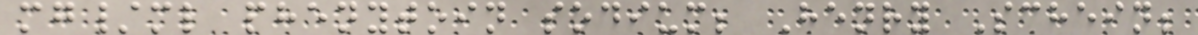mg/ml phenytoin sodium; Henry Schein;
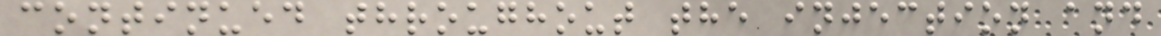continued throughout the injection and
